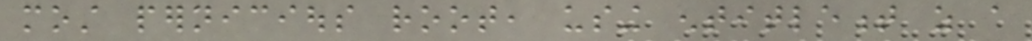most pernicious root, using entitlement as a
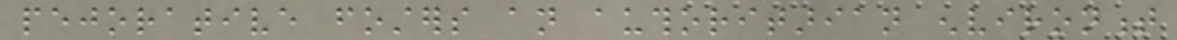pejorative fosters an authoritarian environment
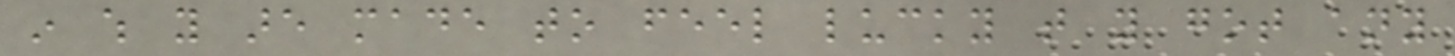in which you are made to feel lucky that you got any
